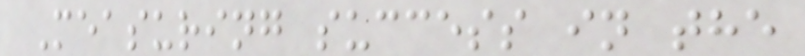Measuring success in the
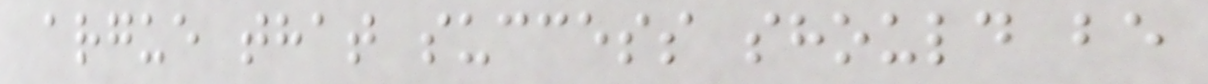argue that success should be
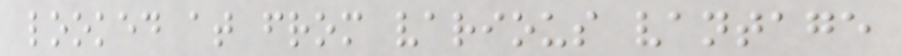looked at from various vantage
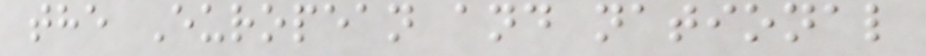the European and national
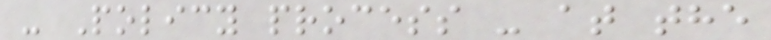- Policy process - at the
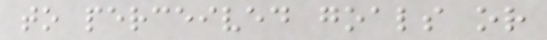to perceived goals or
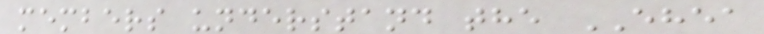members understand the EHEA
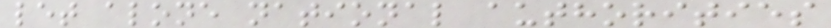let alone national authorities
